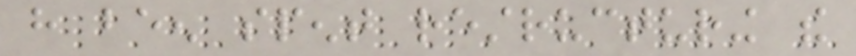have been spent restructuring the
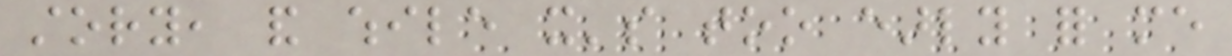story, and while it's too early for me
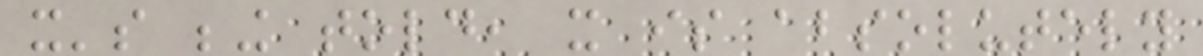it's being told, it is absolutely
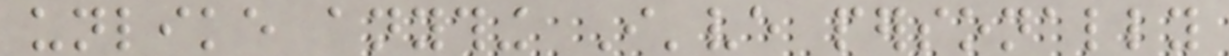unlike anything I've personally
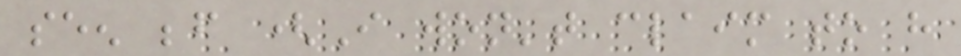seen before (I won't claim to have
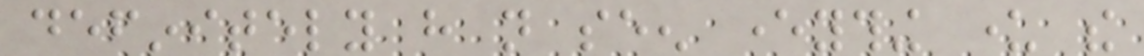definitely have not seen everything under the
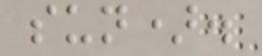sun).
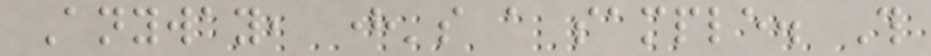Anyway, here's a sample. This
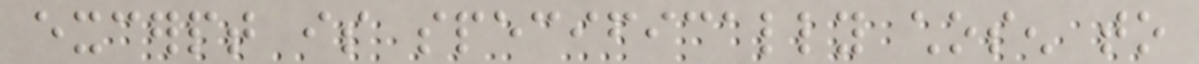excerpt is specifically chosen to
